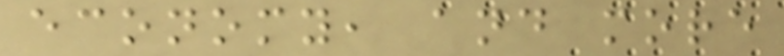economy, and more
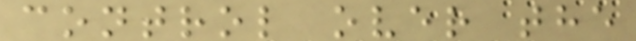control over the
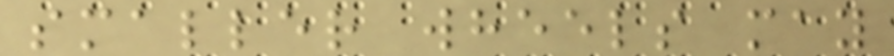smaller wheels may
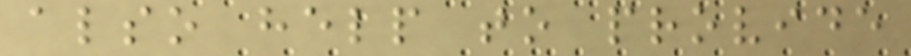also help to provide
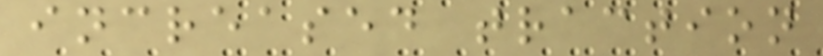increased traction
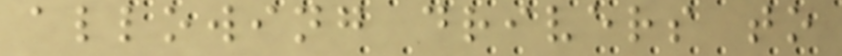allowing drivers to
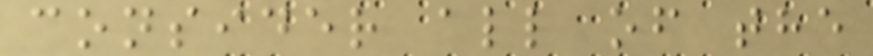consider all of the
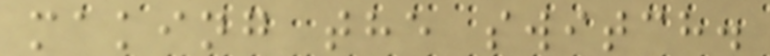making the switch.
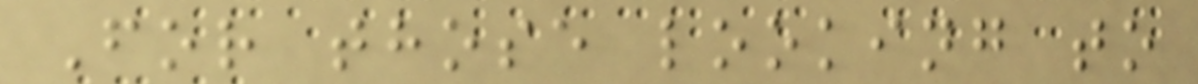For those looking to
